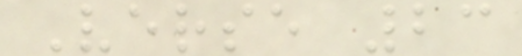Verse 23
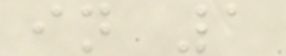in 1
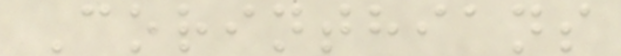Corinthians
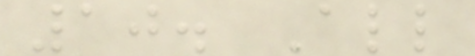10. All
